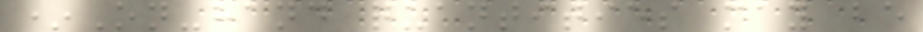*On-hand quantities may be
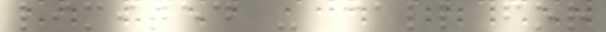limited - call for
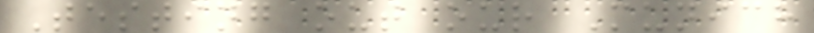Testing out our Munich
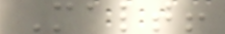Malt!
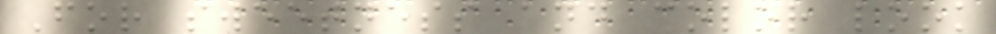For sweetness and color look
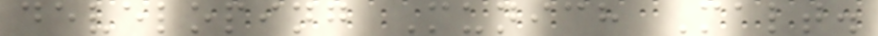developing Munich Malt.
